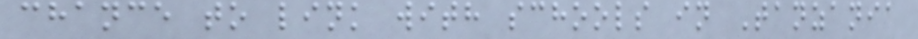chance to link with schools in Tanzania
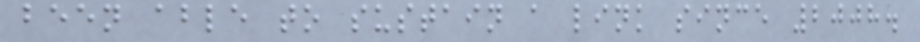been able to sustain a link since 2008.
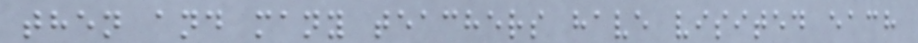then and many teachers have visited each
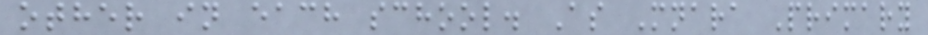other in each school. As Mnara Primary
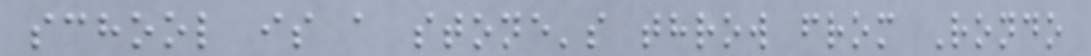school is a stone's throw from Rondo
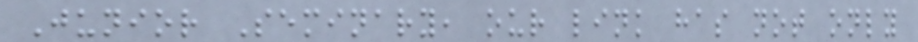Junior Seminary, our link has not only
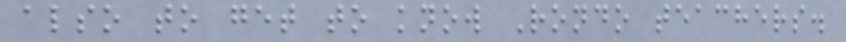also to get to know Rondo teachers.
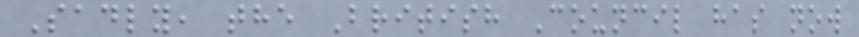Sadly, the British Council has now
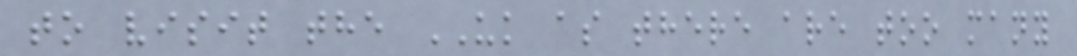to visit the UK as there are too many
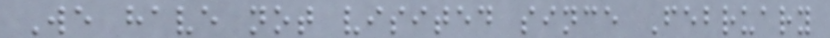We have not visited since February
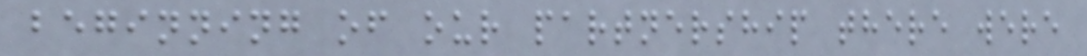beginning of our partnership there were
